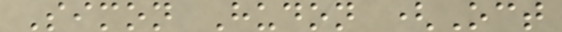Simon Hudon (Oct
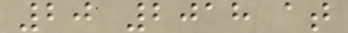20 2018 at
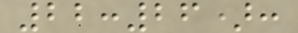22:26):
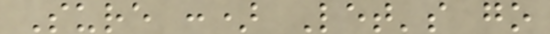Sure :) Let's go
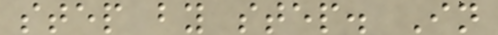step by step. In
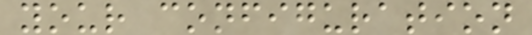your configuration
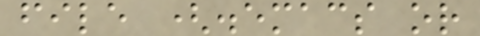file (.emacs or
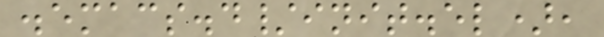.emacs.d/init.el),
